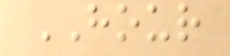HOUR
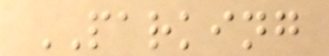PARKING
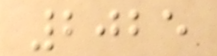2025
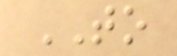TO
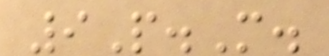9P.M.
